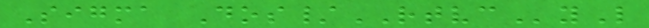Sigma Dos/RTVCyL
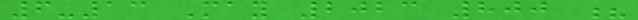6-13 May 2023 800 ?
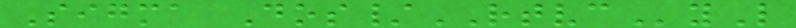Sigma Dos/RTVCyL
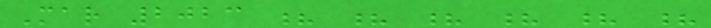Mar 2023 ? ? ? ? ? ?
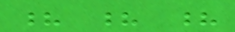? ? ?
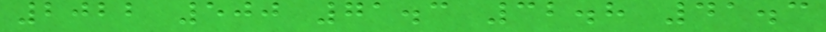2022 500 71.3 32.8 41.3
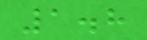1.8
